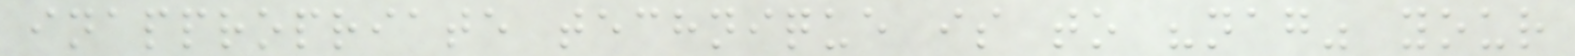inappropriate technique is to "nag" your
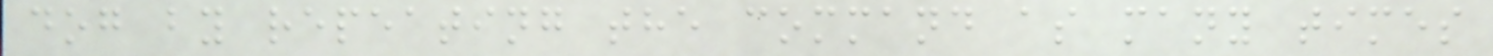dog by repeating the command as many times
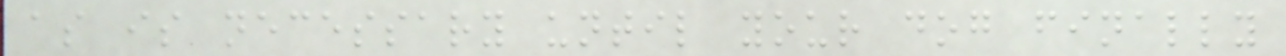as is necessary until your dog finally
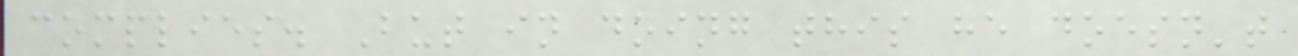complies. But in doing this he doesn't
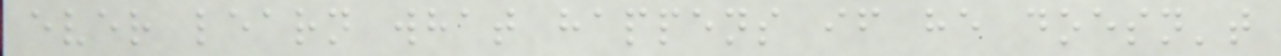ever learn what happens if he doesn't
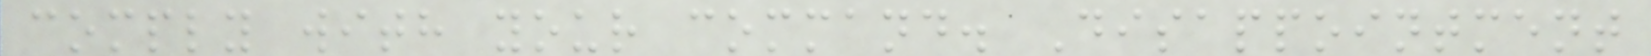comply with your command. Disappointment
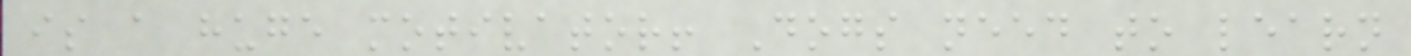is a huge motivator! Dogs need to learn
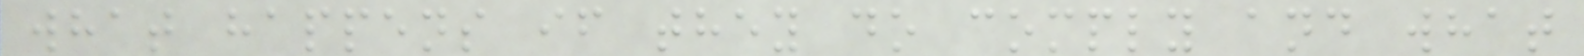what happens if they do comply and what
